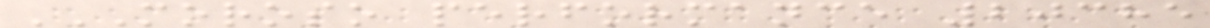MOROSO PERFORMANCE 20385
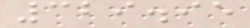329.95
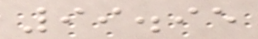99.95
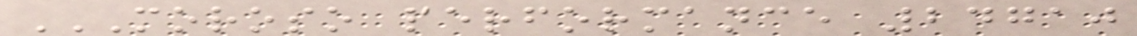MOROSO PERFORMANCE 24710
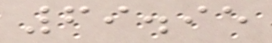69.95
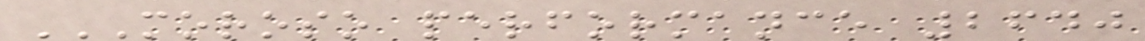MOROSO PERFORMANCE 2640
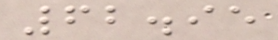62.95
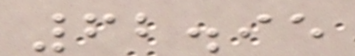62.95
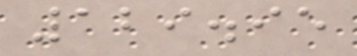129.95
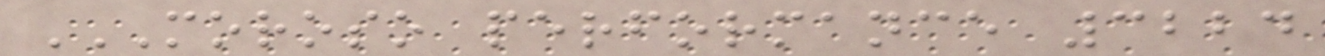MOROSO PERFORMANCE 3224
